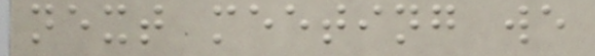next meeting we
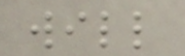will
